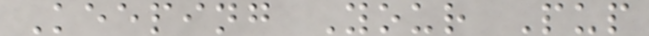Keeping Your Pup
